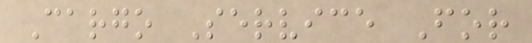Cargo Service For
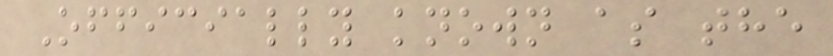Officially known as the
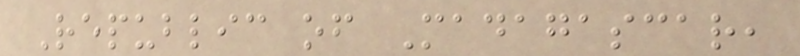Republic of Madagascar,
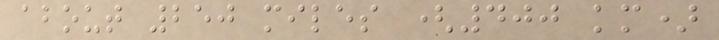about 250 miles (400 km)
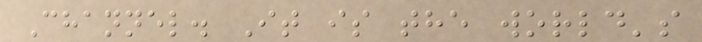Channel. It is the world's
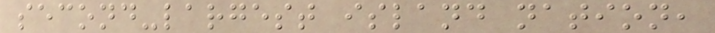second-largest island nation,
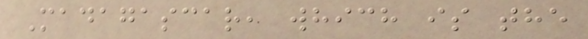Madagascar, which is the
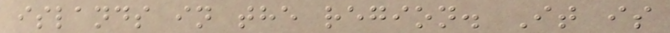islands in the region. It is
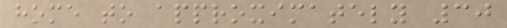home to approximately 30
